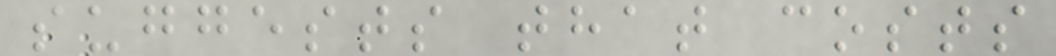suggests that costs
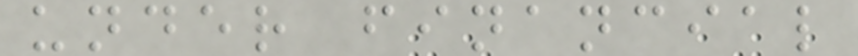under financial
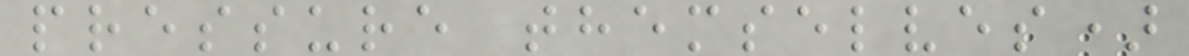pressure themselves)
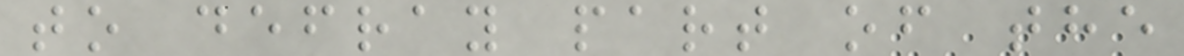to defray part of the
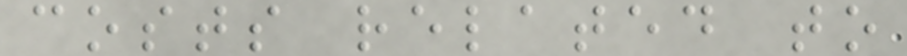costs related to
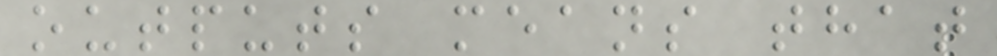outputs means that
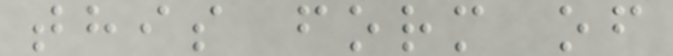this form of
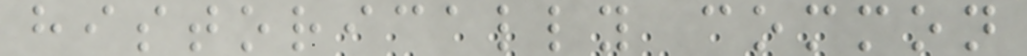historically common
